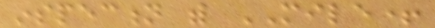inspection with MILE+
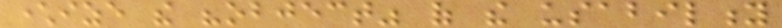characterize the "object" of the usability
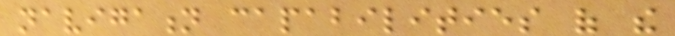navigation capabilities of the
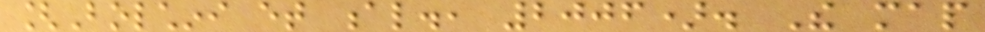[Bolchini et al., 2006). The map
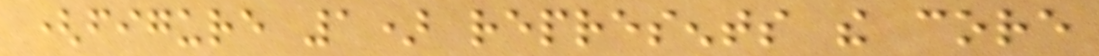(figure 1) represents the core
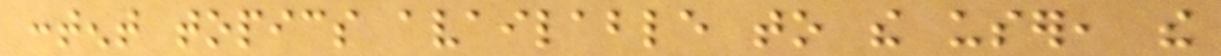content topics available to the user, the
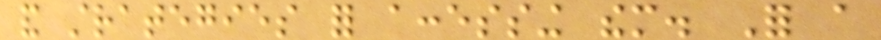and strategies for accessing them. For a
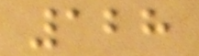128
